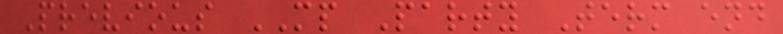Previous MP Party Term end
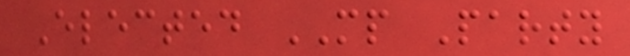Elected MP Party
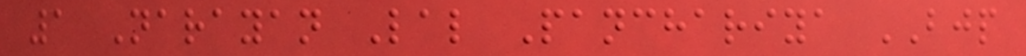1 Narayan Lal Panchariya BJP
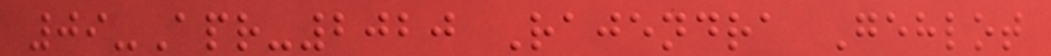09-Apr-2020 Rajendra Gehlot
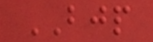BJP
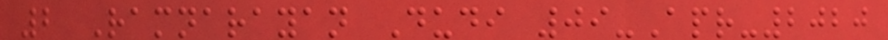2 Ramnarayan Dudi 09-Apr-2020
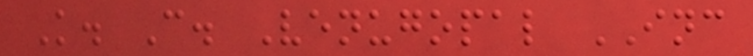K. C. Venugopal INC
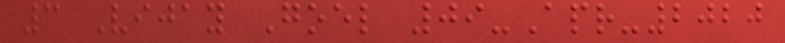3 Vijay Goel 09-Apr-2020
